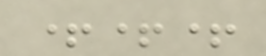+++
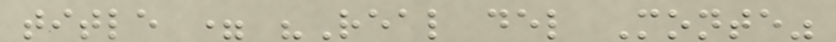title = "Real del Monte"
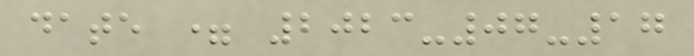date = 2023-07-17
